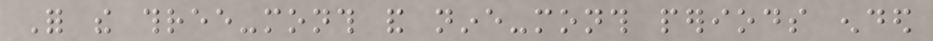For the three-month and nine-month periods ended
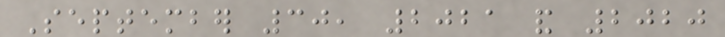September 30, 2021 and 2020
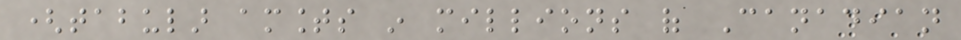(tabular amounts in millions of Canadian
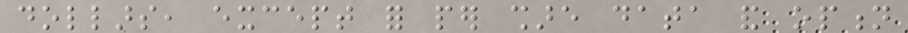dollars, except for per share data and option
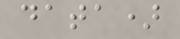data)
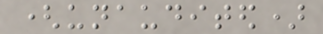(unaudited)
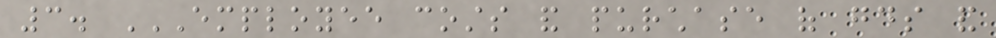3. EMPLOYEE COSTS AND PURCHASE OF GOODS AND
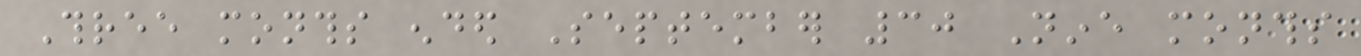Three months ended September 30 Nine months
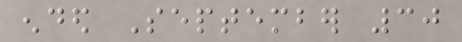ended September 30
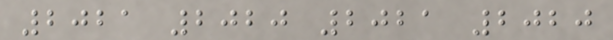2021 2020 2021 2020
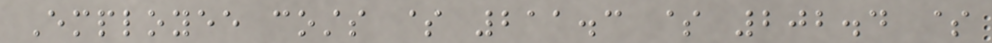Employee costs $ 211.3 $ 202.4 $
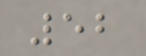52
